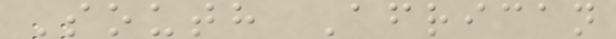South African
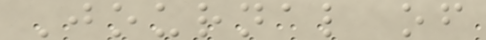Journal of
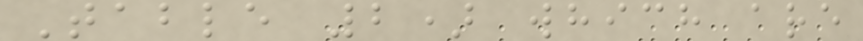Table 2) which are
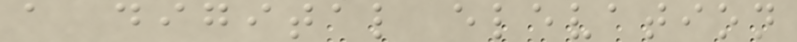a digital elevation
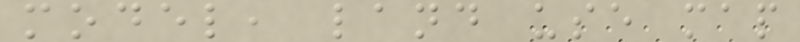model, land use map
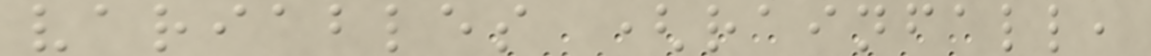variables (rainfall,
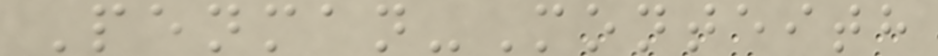Penman-Monteith
